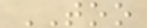TOO
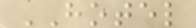HOTEL
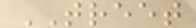TREET
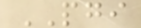PGI
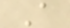A
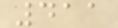411
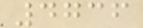4736
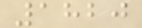1820
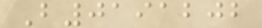B0191202
